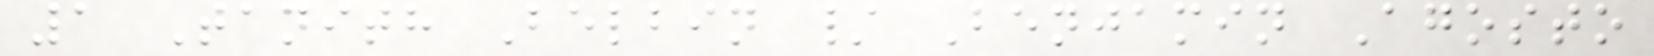1 Tanith Belbin / Benjamin Agosto
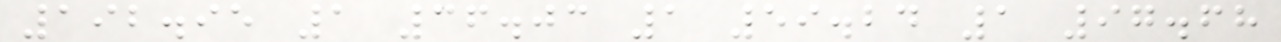192.95 1 36.03 1 59.24 1 97.68
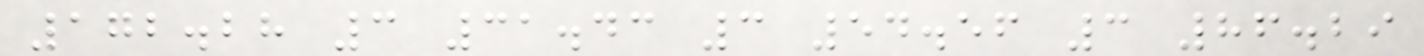172.28 3 31.43 3 54.56 3 86.29
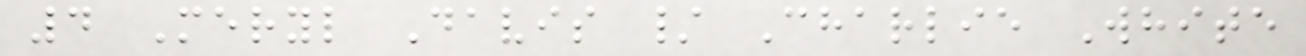4 Meryl Davis / Charlie White
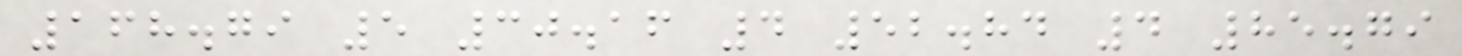168.79 5 30.16 4 52.84 4 85.79
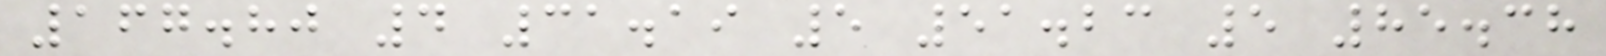167.80 4 31.19 5 51.23 5 85.38
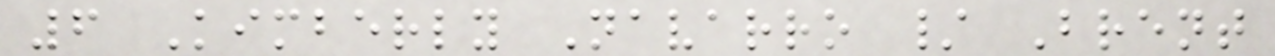6 Kimberly Navarro / Brent
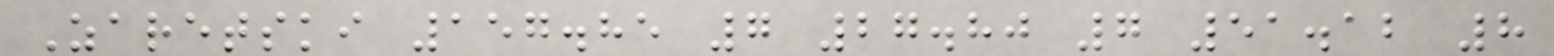Zaretski 157.85 7 27.80 7 51.12 8
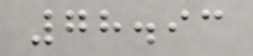78.93
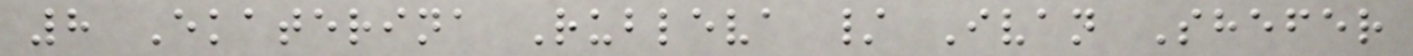8 Ekaterina Rubleva / Ivan Shefer
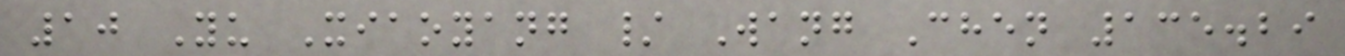10 Yu Xiaoyang / Wang Chen 135.29
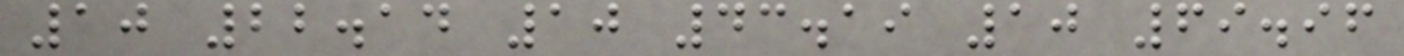10 22.14 10 43.19 10 69.96
